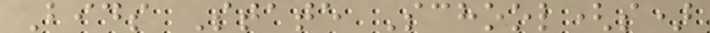Bids State School(s)
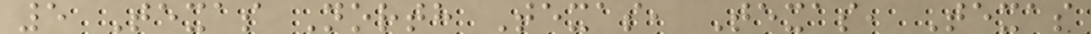5 Texas North Texas, Texas, Texas
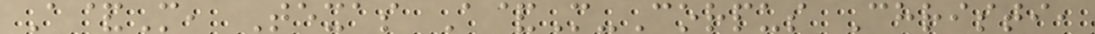A&M, Texas A&M-Corpus Christi,
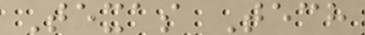Texas Tech
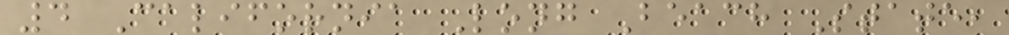4 California Long Beach State,
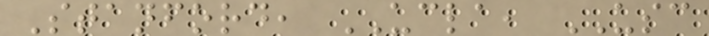Stanford, UCLA, USC
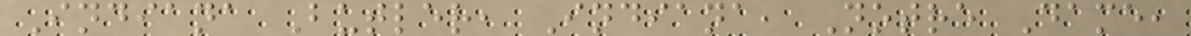Indiana Butler, Indiana, Notre Dame,
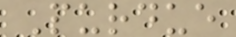Purdue
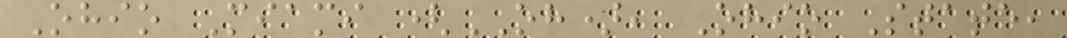Ohio Miami (OH), Ohio State,
